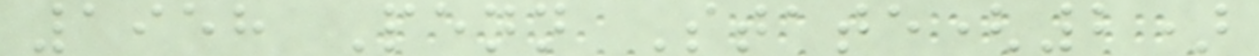1958 Penn State(2)
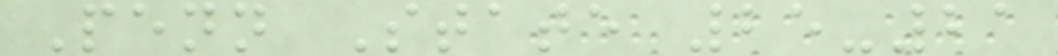Penn State 25-21
